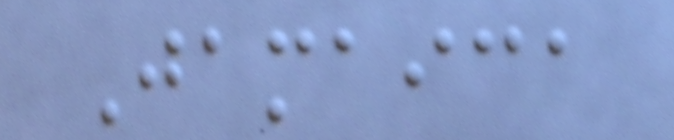Jamaica
